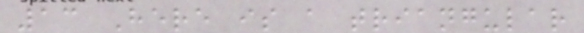13 Here is a triangular
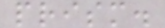prism.
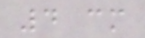4 cm
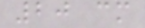20 cm
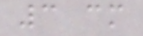3 cm
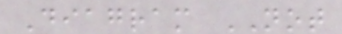Diagram NOT
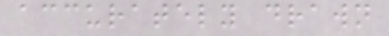accurately drawn
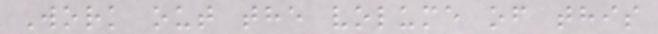Work out the volume of this
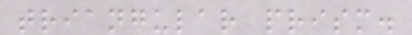triangular prism.
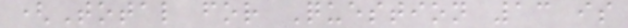(Total for Question 13 is
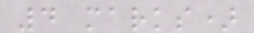4 marks)
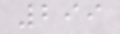299
